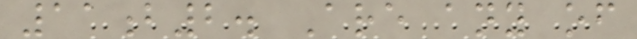11b2. Are any of
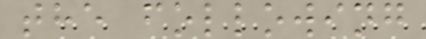the following
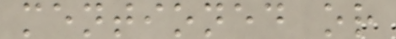mentioned or
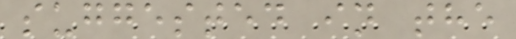suggested in the
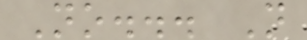No... N
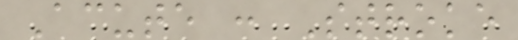Acute : Stroke
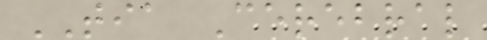TIA Cerebral
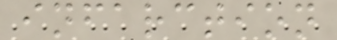infarction
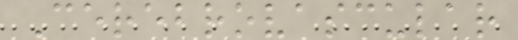Cerebrovascular
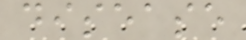disease
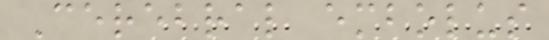Cerebral embolus
